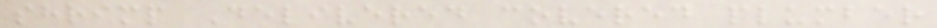shrimp Delivered covered plumber
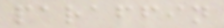paraffin
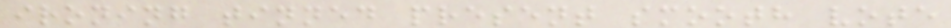ironing tinned present smooth vote
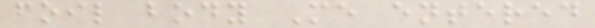foil body Me entered
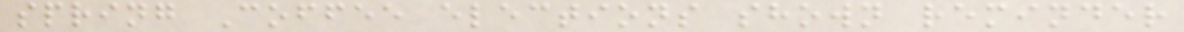spring Coffee elections shown reminder
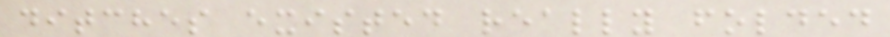ditches existed really folded
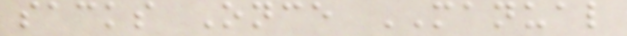sacks Once MANUAL
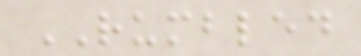RUMBLED
